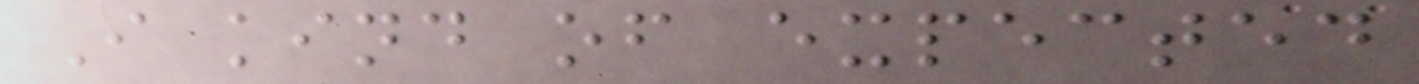I kind of expected
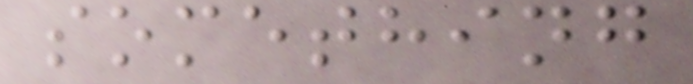something
